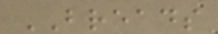BREADS
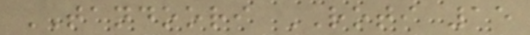TANDOORI ROTI 15
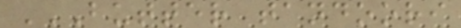BUTTER TANDOORI
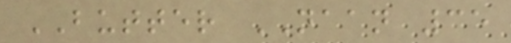BUTTER NAAN 35
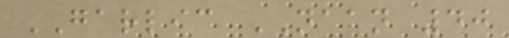GARLIC NAAN 40
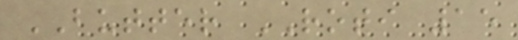BUTTER ROTI 15
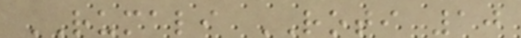RUMALI ROTI 10
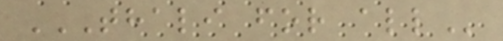THALI FOR ALL
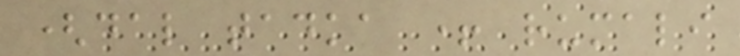(dal tadka + rumali
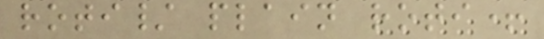roti/ plain roti+
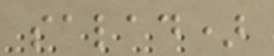salad)
